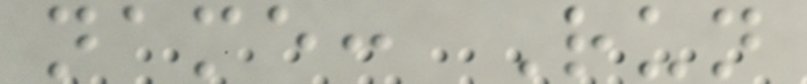name: Run
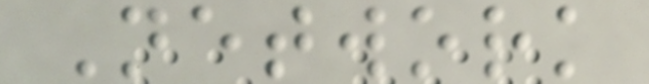Network
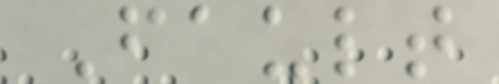Fault
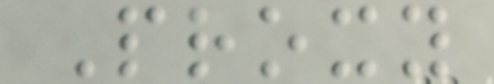Proxy
